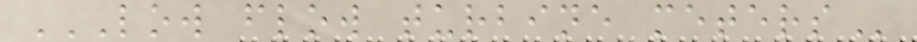LOW FLOW TURBINE METERS
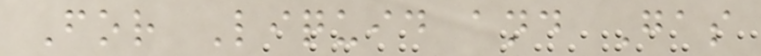For Liquid and Gas
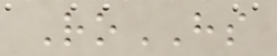RoHS
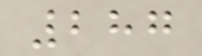287
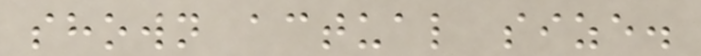shown actual size.
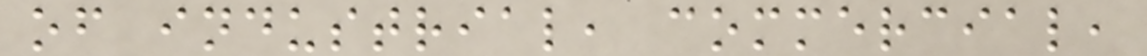of industrial, commercial,
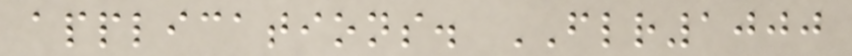applications. FLR1000
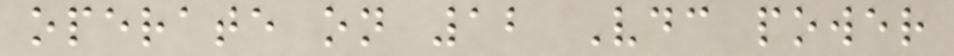operate on 12 Vdc power
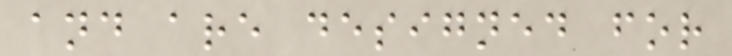and are designed for
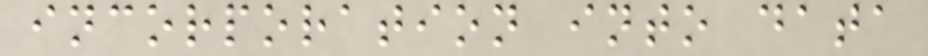incorporation into data
